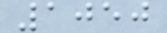1050
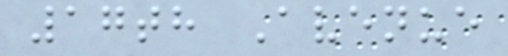17th Avenue
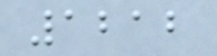1212
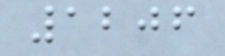1206
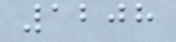1208
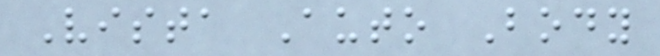Vista Auto Body
